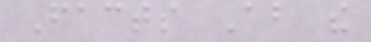Facts About the
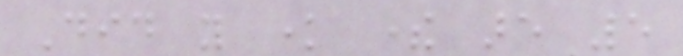Did you know there are 5
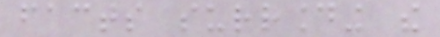facts surrounding the
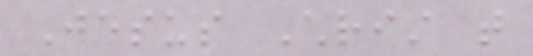Jesus Christ that
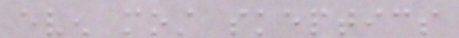even most skeptics
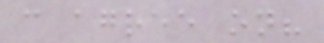can agree on?
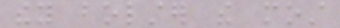they bolster the most
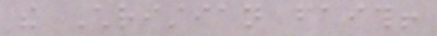the Christian faith!
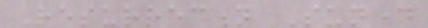Resurrection Sunday
